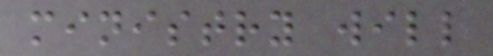ministry will
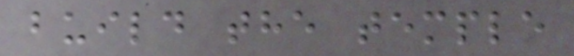build the temple
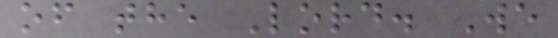of the Lord. We
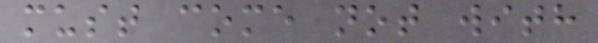must come not with
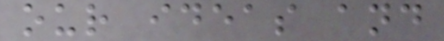our ideas and
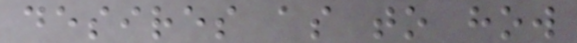desires as to how
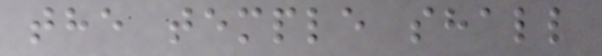the temple shall
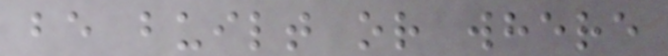be built or where
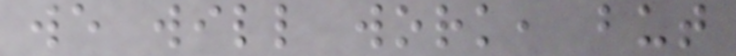we will work, but
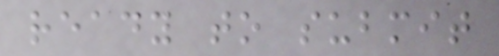ready to submit
